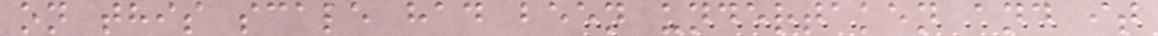on this scale had been undertaken and it
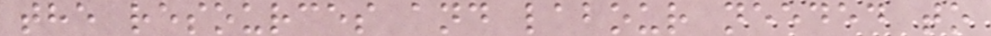the resources and labour needed to
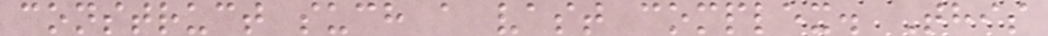construct such a vast complex. This
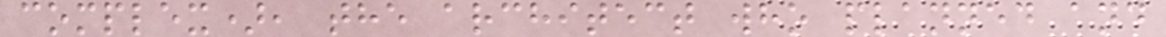complex), the architect who planned and
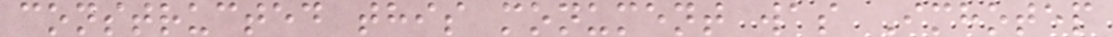constructed this monument was Imhotep
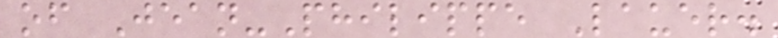of Jean-Philippe Lauer.
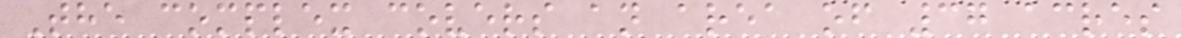The complex covers an area of 37 acres
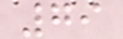79
